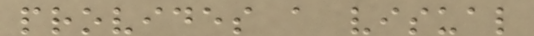provides a visual
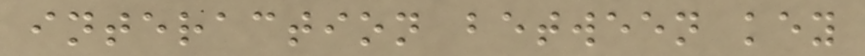interaction between key
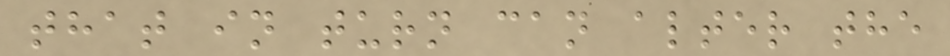that in turn can alter the
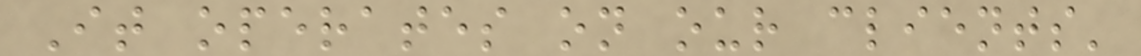It operates on our clients'
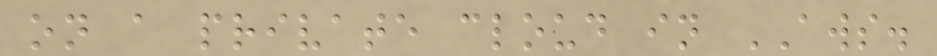on a private cloud in AWS.
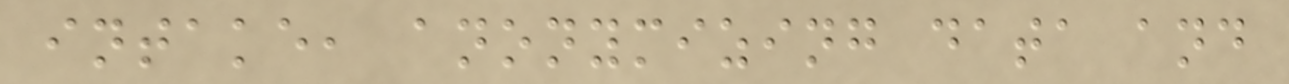intake, anonymizing data and
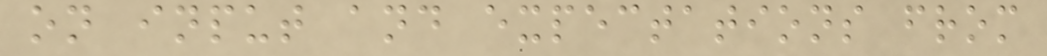on input and expectations from
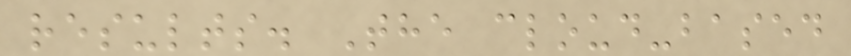results. The cloud-based
